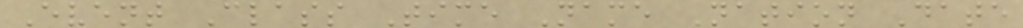Event Class Time Name Nation Date
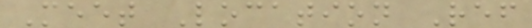Meet Location Ref
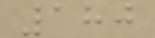180
